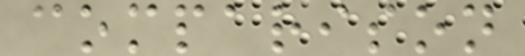comparison
